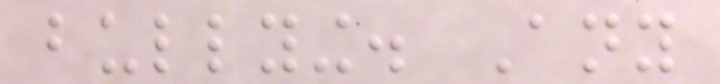bullying. Any
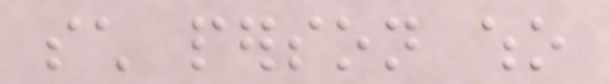such person who
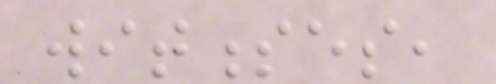witnesses,
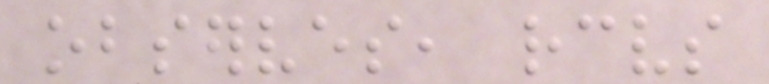observes, receives
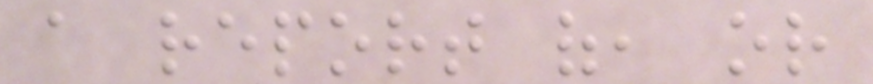a report of, or
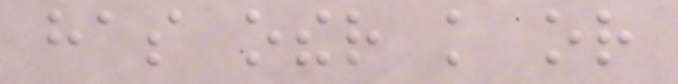has other knowledge or
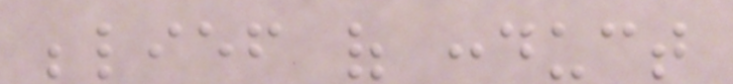belief of conduct
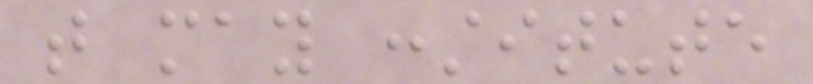that may constitute
